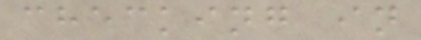checking in
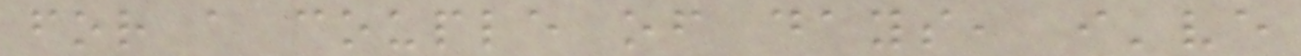for a couple of days, i've
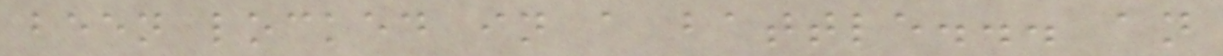been locked in a battle... an
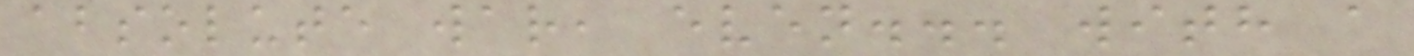absolute war, even... with a
